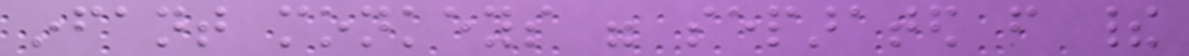infant monkeys were separated from their
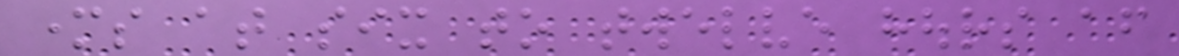mothers at six to twelve hours after
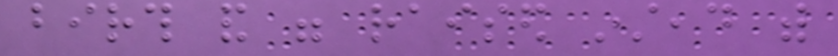birth and were raised instead with
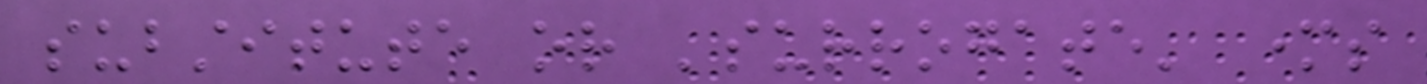substitute or 'surrogate' mothers
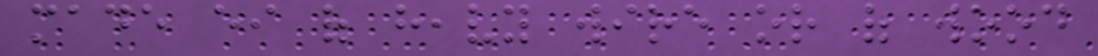made either of heavy wire or of wood
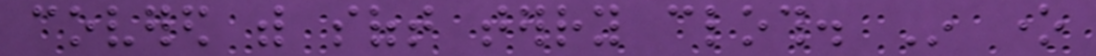covered with soft terry cloth. In one
